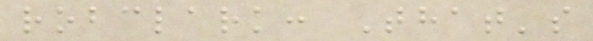robclark: That's
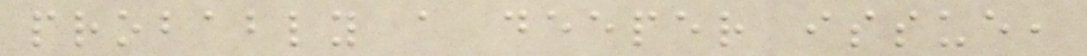probably a deeper issue,
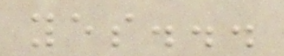yes...
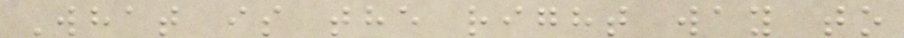What is the right way to
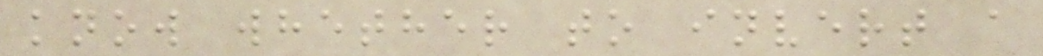know whether to invert a
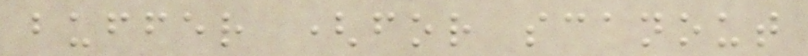buffer (for scanout
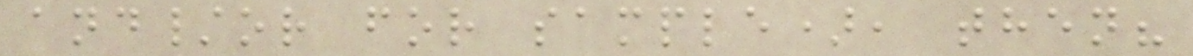and/or for sample), then?
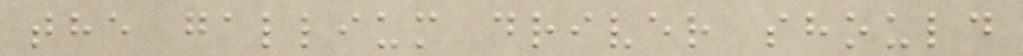the gallium driver should
